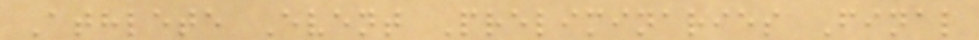Athlete Event Preliminaries Final
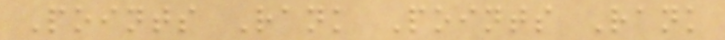Points Rank Points Rank
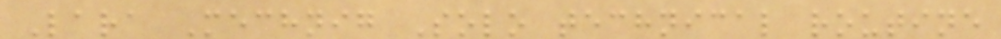Lara Mechnig Solo technical routine
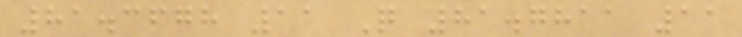81.3678 11 Q 81.7811 11
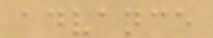advance
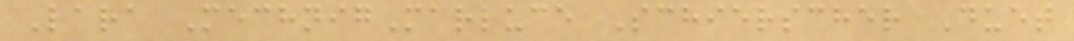Lara MechnigMarluce Schierscher Duet
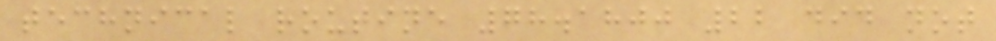technical routine 78.1800 22 did not
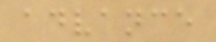advance
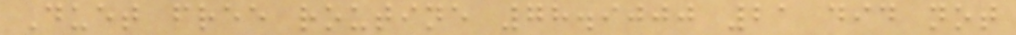Duet free routine 78.9000 21 did not
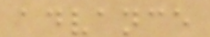advance
